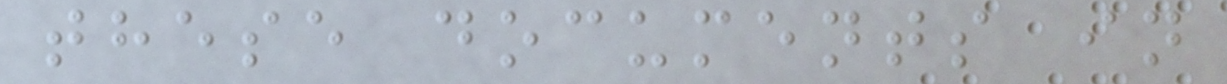these documents in
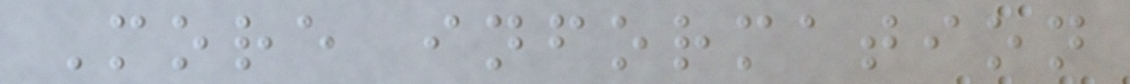More information
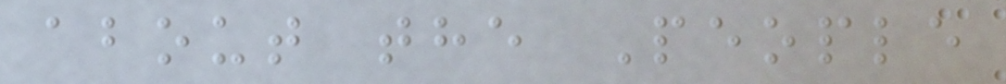about the People
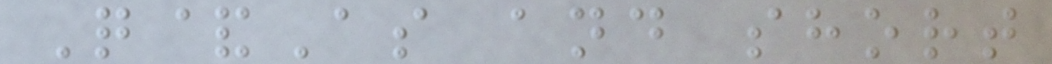Q&As and short
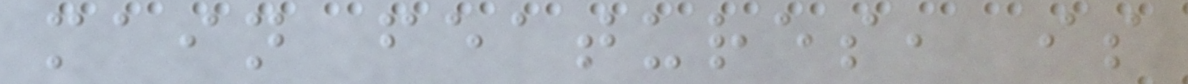main features, is
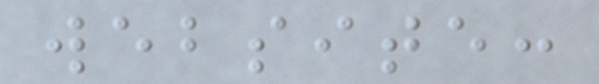website:
